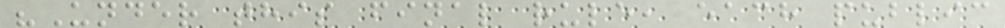"Under this final rule, each public
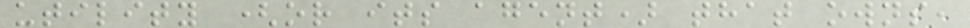utility (or its agent) that owns,
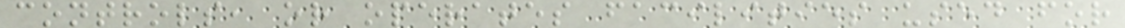controls, or operates facilities used for
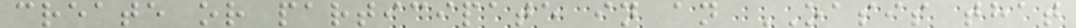create or participate in an OASIS that
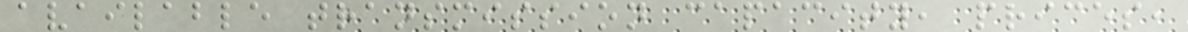available transmission capacity, prices,
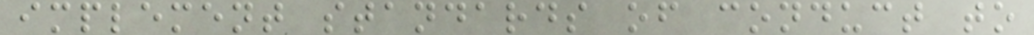implement standards of conduct to
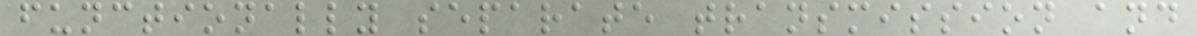functionally separate transmission and
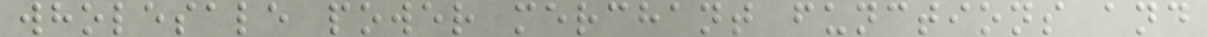wholesale power merchant functions and
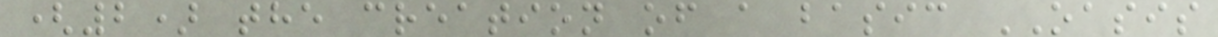(2) the creation of a basic OASIS
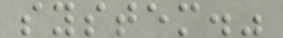system."
